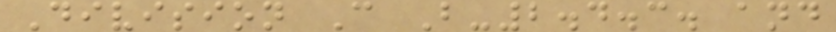Division C B-2.4.3. and
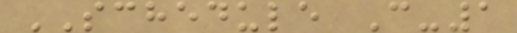SCHEDULE C-1
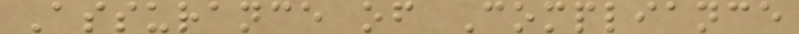Assurance of Compliance
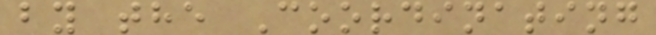by the Coordinating
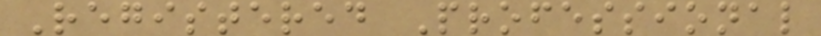Registered Professional
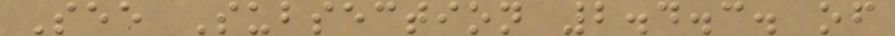See Subsection 2.4.3. of
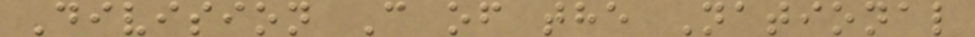Division C of the National
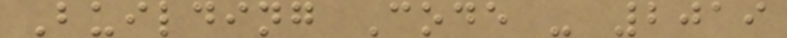Building Code - 2019
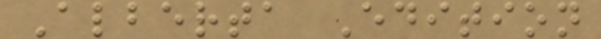Alberta Edition
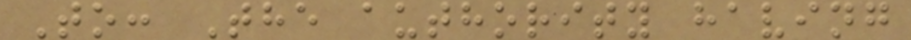To: The authority having
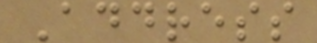Address
